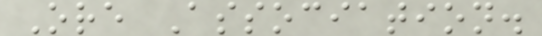Ore Association.
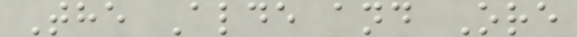The Alde and Ore
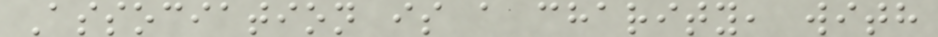Association is a charity, with
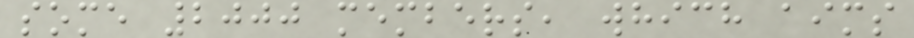some 2000 members, which aims
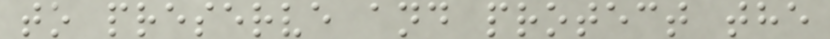to preserve and protect the
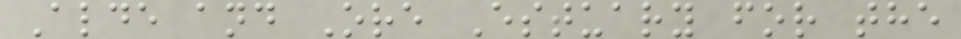Alde and Ore Estuary for the
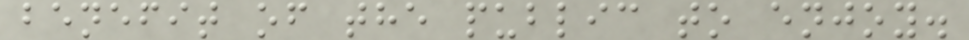benefit of the public to enjoy.
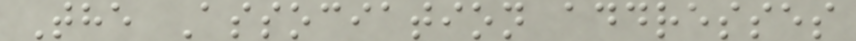The Association addresses
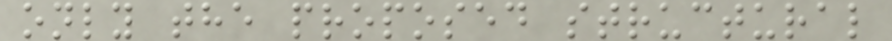only the proposed structural
